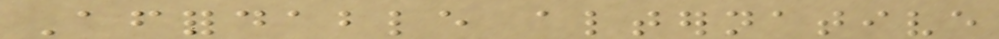Affordable alternative
